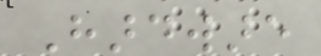Hardware
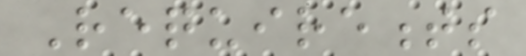Requirements
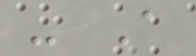- A
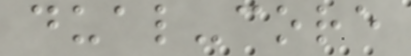dual-core
